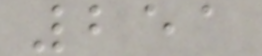251
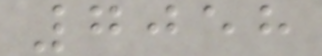7058
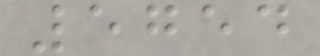5754
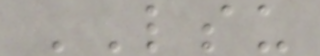LSU
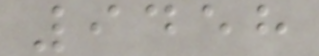9458
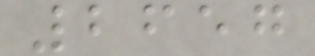2657
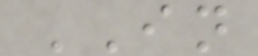IN
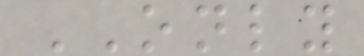ONLY
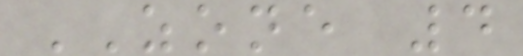ZONE 4
